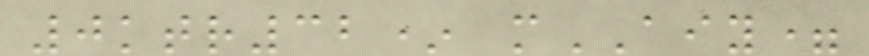0ktr32* mAIY=
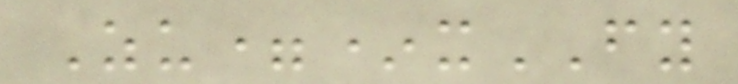Zu=*xFY
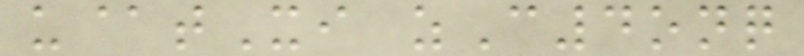u@tXi zC4onq
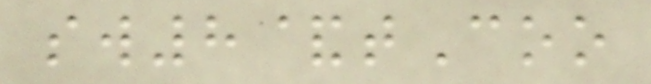sw8&tCoo
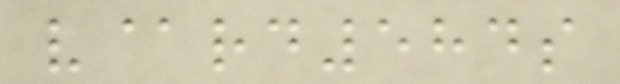v@rd584s
